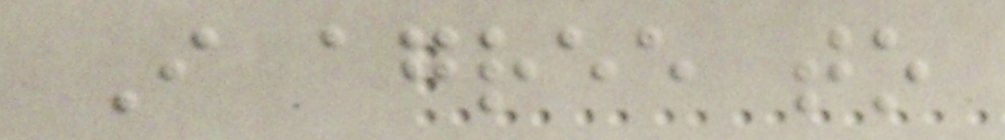I agree to
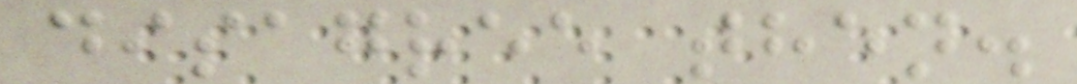disagree then.
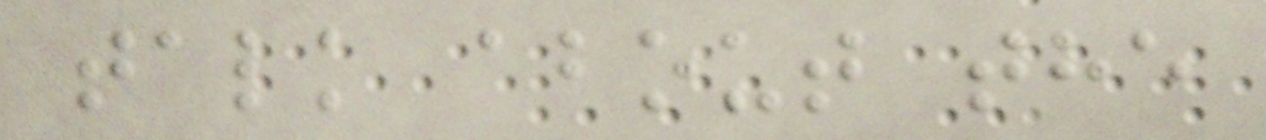talk about the
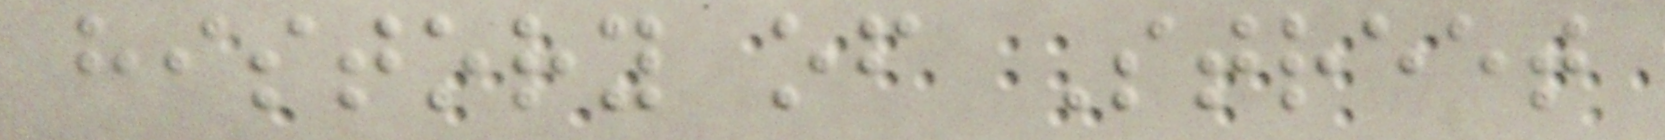history of Street
